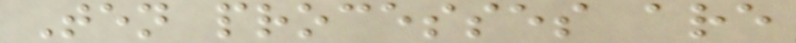Ten processes are
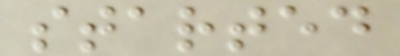started
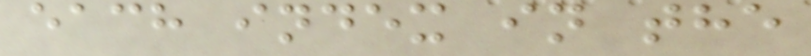each index in the
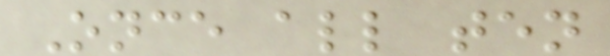Once all ten
